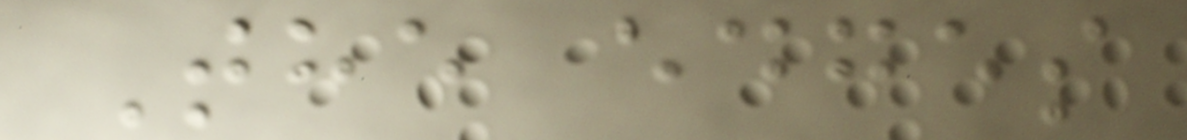The edges
